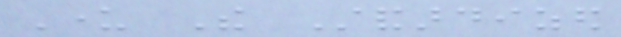Under The Standardized
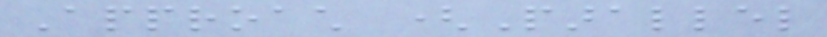Approach (Parallel
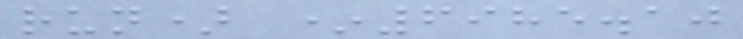run) *6985.10
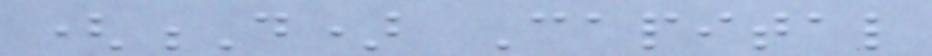(D) Capital
